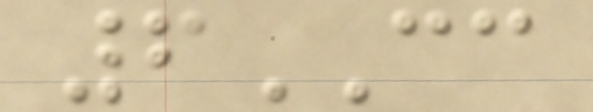6CC
